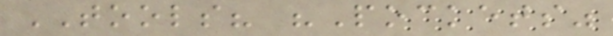TOOLS? "Pockets"
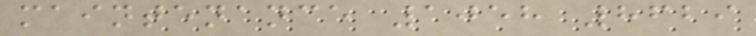maintenance 1058 8629
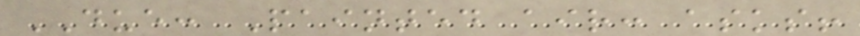DUE: Painted air: asks!
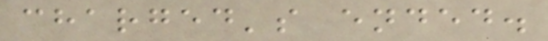charged's ended.
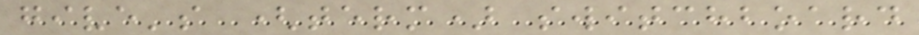give's (term) switchboard
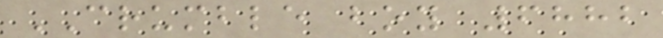CRUMBLE boy 6882
